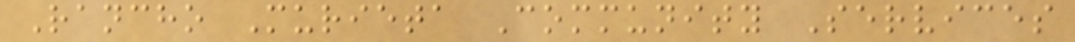Rancho Murieta Community Services
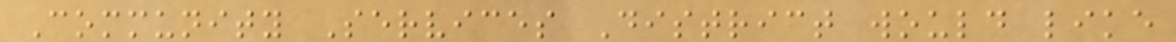Community Services District would like
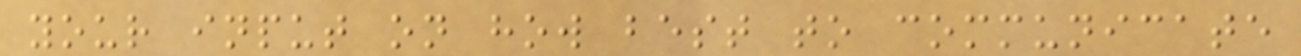your input on how best to communicate
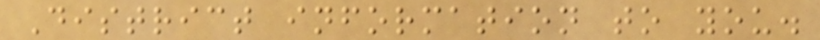District information to you.
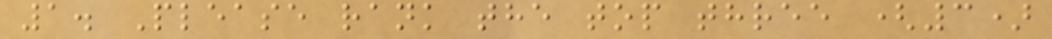1. Please rank the top three (3)
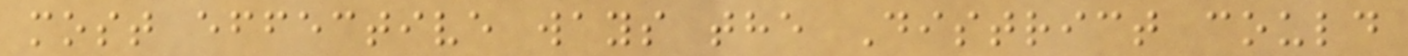most effective ways the District could
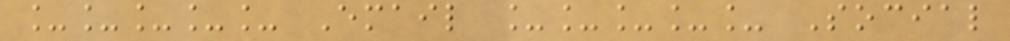_____ Email _____ Social
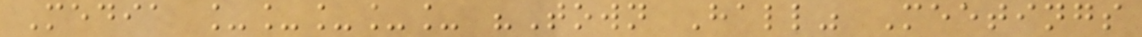Media _____ "Town Hall" Meetings
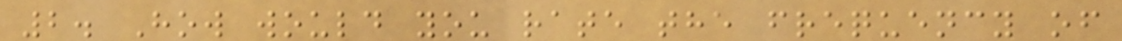2. How would you rate the frequency of
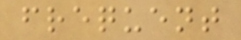frequent
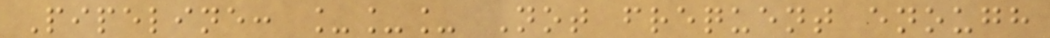Pipeline: ___ Not frequent enough
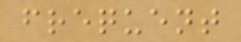frequent
